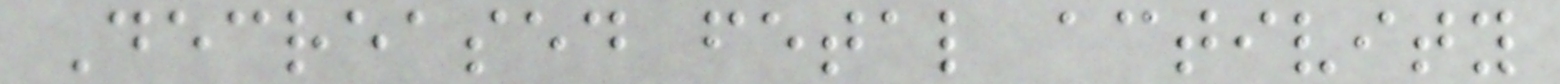Decreased fetal activity
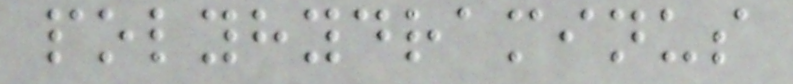polyhydraminus
